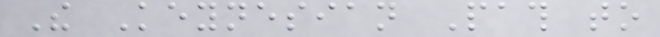The Keynesian Path to
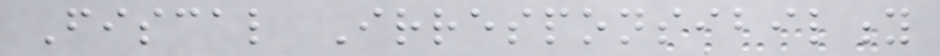Fiscal Irresponsibility
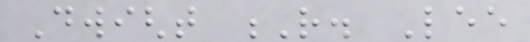Dwight R. Lee
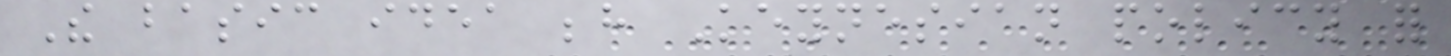The basic idea behind Keynesian policy for
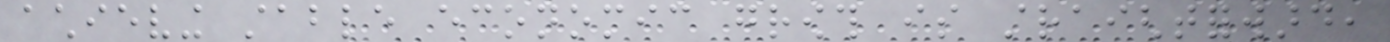achieving stable economic growth is straightforward,
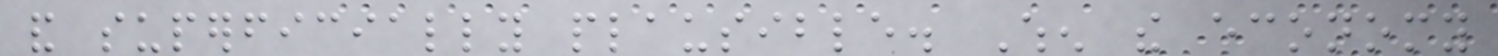and superficially plausible. When the economy
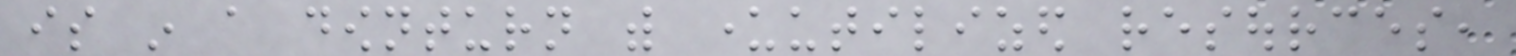is in a downturn with underutilized resources,
